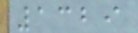1329
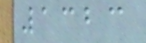1323
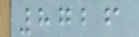8726
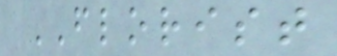FLORIST
